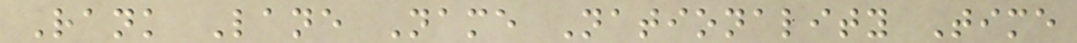Rank Lane Name Nationality Time
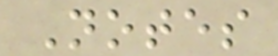Notes
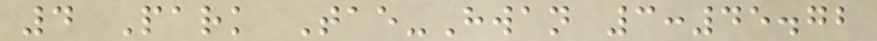4 Park Tae-Hwan 3:45.72
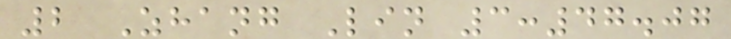2 Zhang Lin 3:47.07
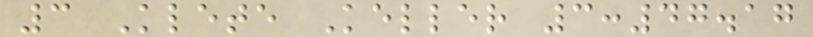3 Klete Keller 3:47.17
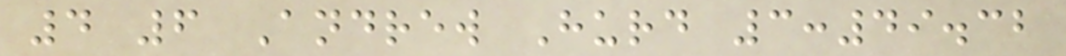4 6 Andrew Hurd 3:49.32
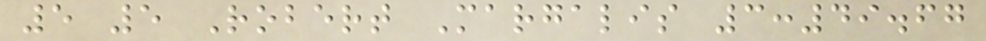5 5 Robert Margalis 3:49.67
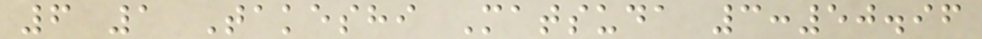6 1 Takeshi Matsuda 3:50.96
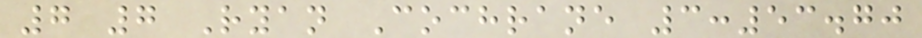7 7 Ryan Cochrane 3:53.70
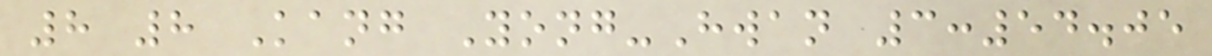8 8 Kang Yong-Hwan 3:54.05
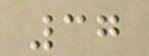37
